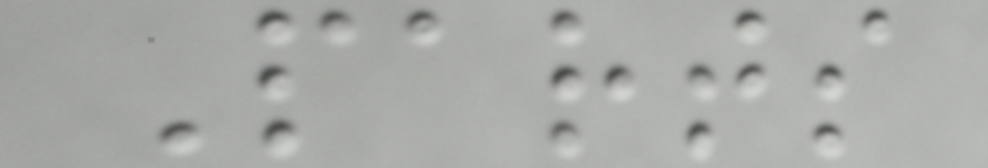Parts
